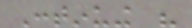Continuing his
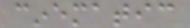cinematic
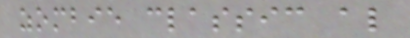zombie classic also
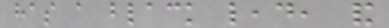has a black lead, and
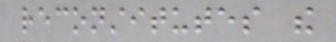reconstitutes the
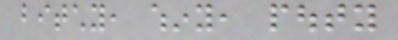bitchy, whiny, pouty
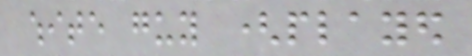white guy (played
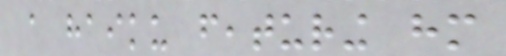a haiku featuring him
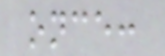once:
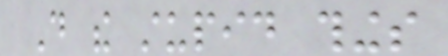Do the stupid things
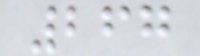267
